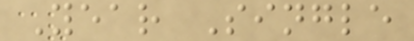Year Single
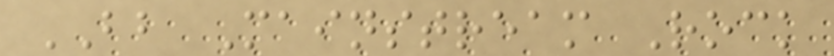BB Mainstream Rock
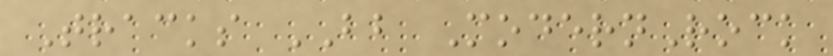Tracks BB ModernRock
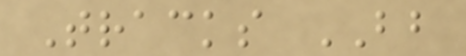Tracks BB
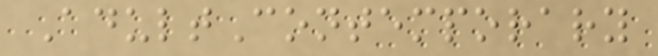AdultContemporary
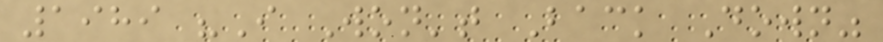1989 "I Won't Back Down"
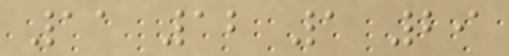11 12 1 29
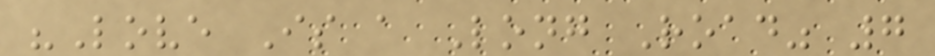"Love Is a Long Road" 7
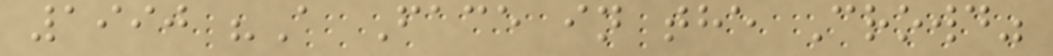1990 "A Face in the Crowd"
